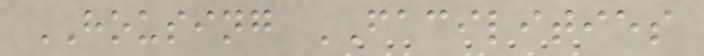HOUSING FACILITIES
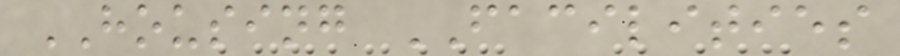HOUSING FACILITIES
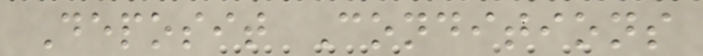Deposit Conditions
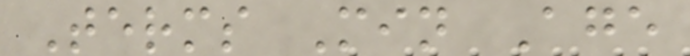Terms Min Age
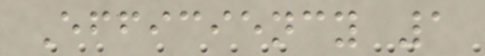Efficiency 1
